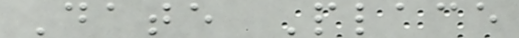Date Place
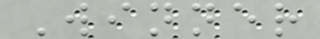Winner
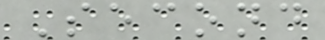Second
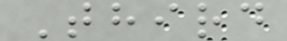Third
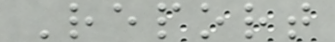Report
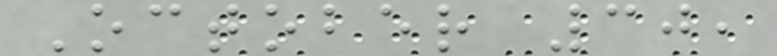October 30,
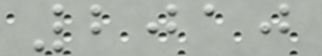2010
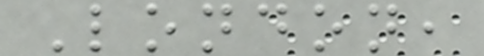London,
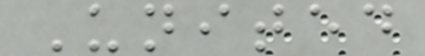United
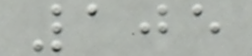105
